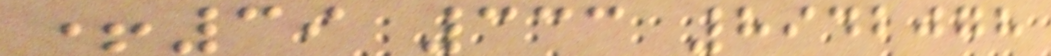+39 333 8942078
